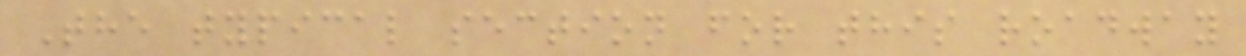The typical section for this roadway
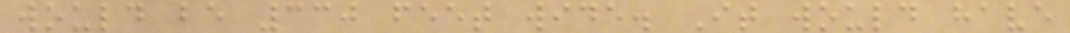would be 330 feet wide. It would have
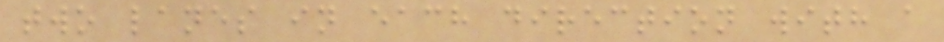two lanes in each direction with a
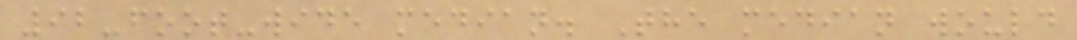92-foot-wide median. The median would
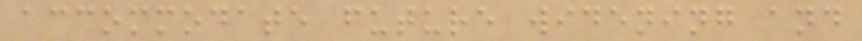accommodate future widening and
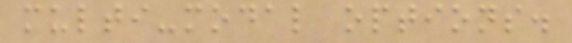multi-modal options.
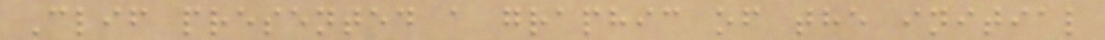Clif presented a graphic of the initial
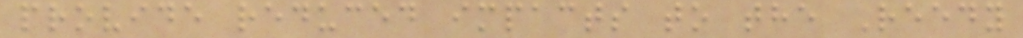provide reduced impacts to the Reedy
